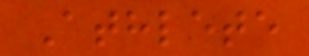Athlete
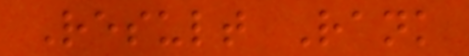Result Rank
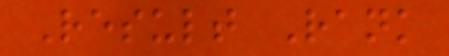Result Rank
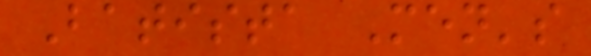Batista Men's
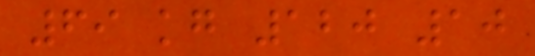69 kg 120 10
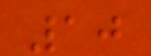10
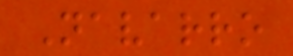Navarro
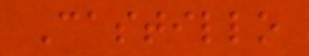Castillo
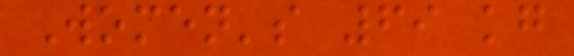Women's 69 kg
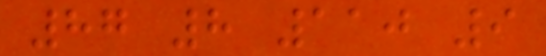87 8 110 9
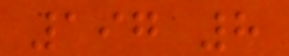197 8
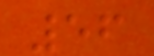56
